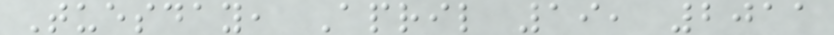Tuesday, April 19, 2011
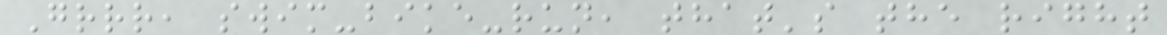Grrr, swim-bike-run, that's the right
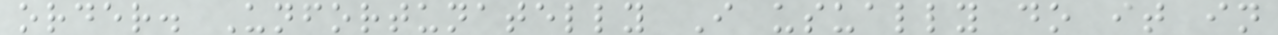order. Unfortunatelly I usually do it in
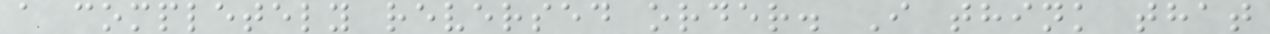a completely reversed order. I think that
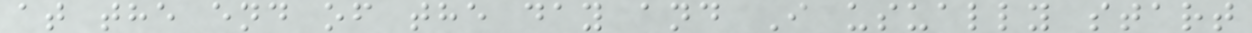at the end of the day and I usually start
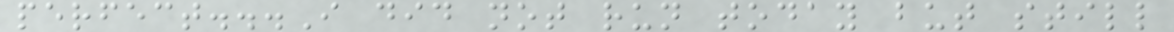perfect...I did not run today but still
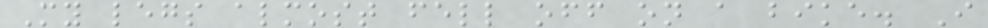My legs almost fell off on a bike. I
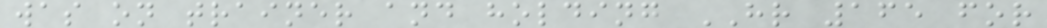was on trainer and holding HR 165 for
